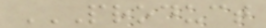PRODUCT
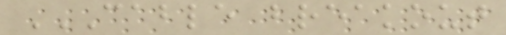CABLE BREAKOUT
